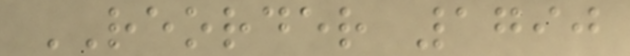REORDER 1790
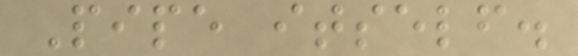Pipe itself.
